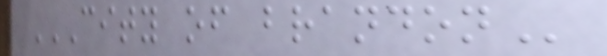CITY OF BRANDON
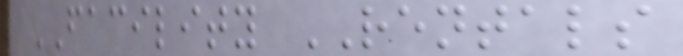FACILITY RENTALS
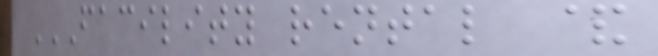FACILITY RENTAL &
